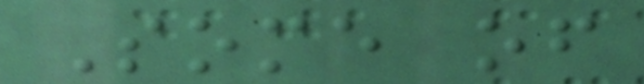Some of
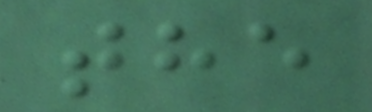the
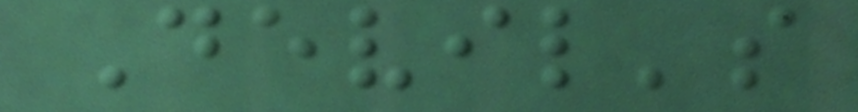Devil's
